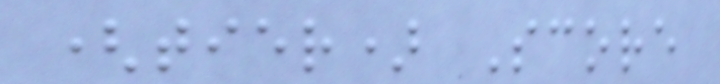(tier) Score
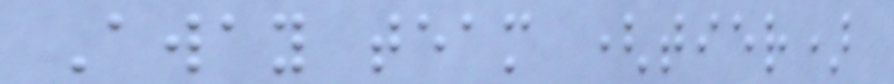Away team (tier)
